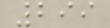299
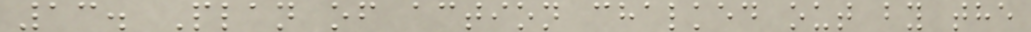13. Plan of action chalked out by the
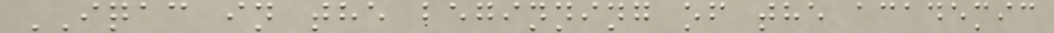IQAC in the beginning of the academic
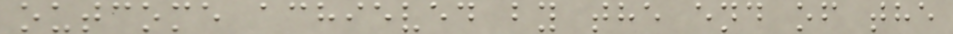outcome achieved by the end of the
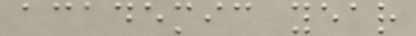academic year
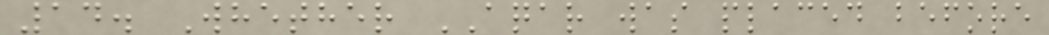14. Whether AQAR was placed before
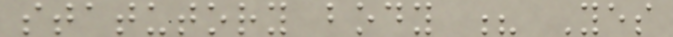statutory body ? Yes
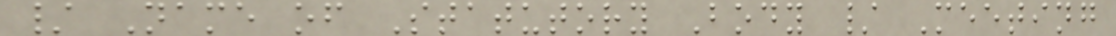/ Name of Statutory Body / Meeting
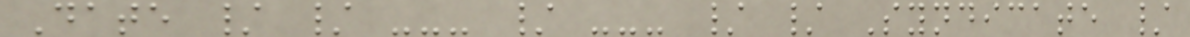Date / / --- / --- / / Syndicate /
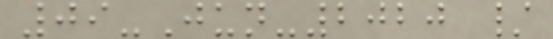09-Jun-2020 /
